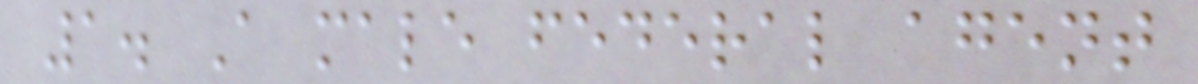1. A male federal agent
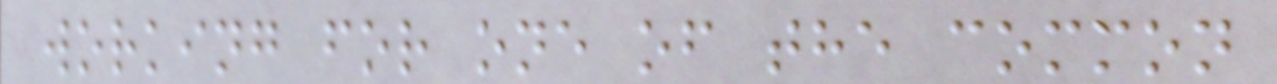working for one of the common
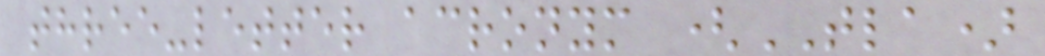three-letter acronym (TLA)
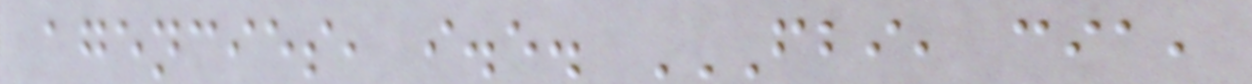agencies, i.e. FBI, CIA,
